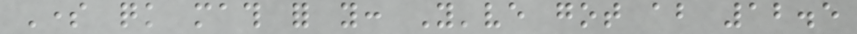Some quick math for you: You've got about 12.5
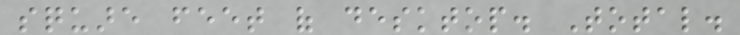square feet of desktop. Total.
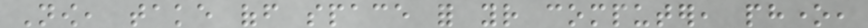Now, take off space for your computer, phone,
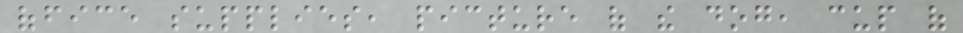office supplies, picture of the dog, cup of
